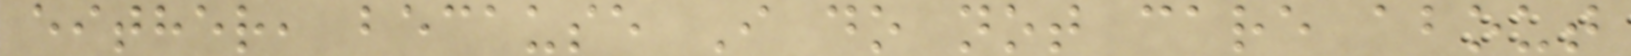either, because I do not care about
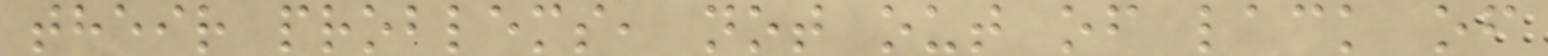their problems, not out of lack of
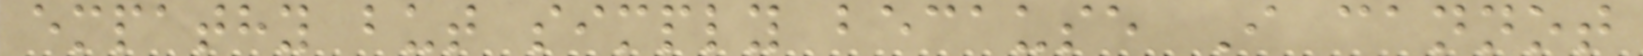empathy but simply because I cannot
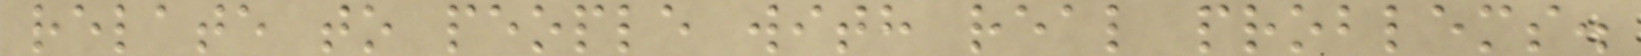relate to people with real problems.
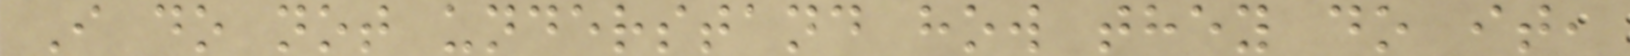I do not understand how they do it,
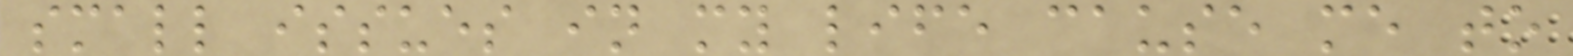small issues in my life cause me to
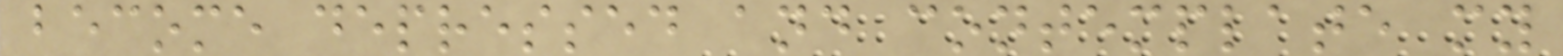become depressed and contemplate my
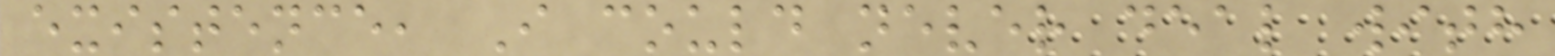existence, I could never deal with
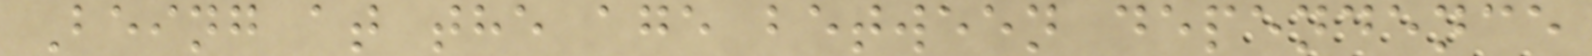Being at the age between dependence
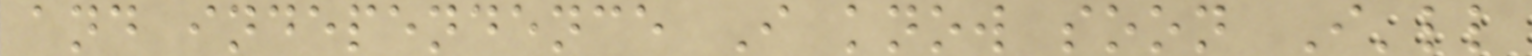and independence I know soon I'll
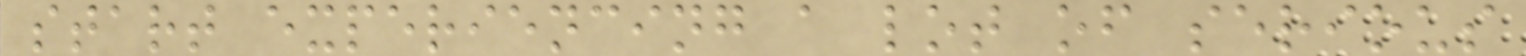start experiencing a lot of serious
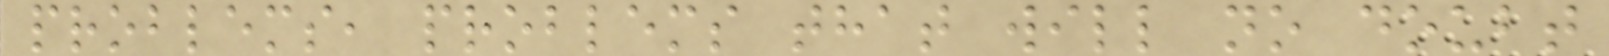problems, problems that will no doubt
